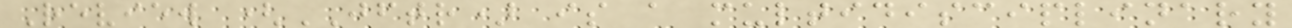Review (JFTR) is a multidisciplinary
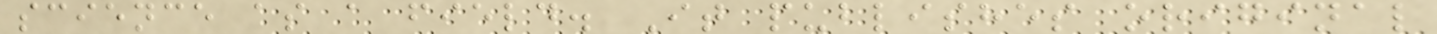science as a field. It publishes original
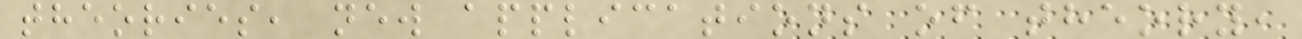theories, new applications of theory,
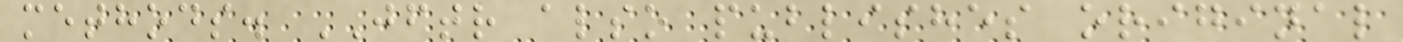methods. JFTR also publishes original
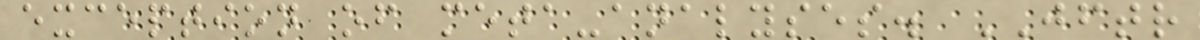exception of meta-analyses. JFTR
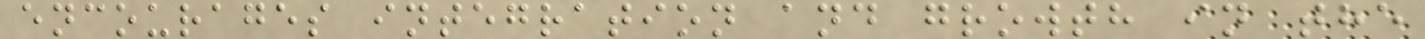encourages integration and growth in the
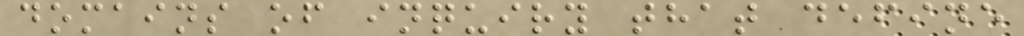domains of inquiry that define
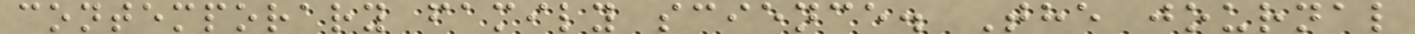contemporary family science. The journal
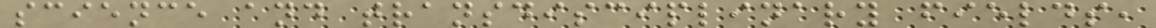science and transdisciplinary fields,
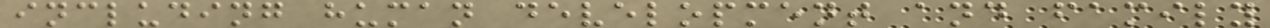including human development and family
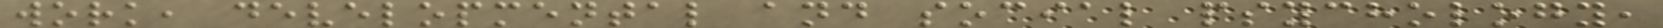work, developmental and social psychology,
